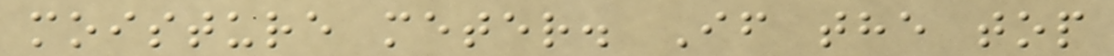moisture meter. If the top
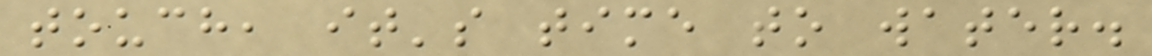touch, it's time to water.
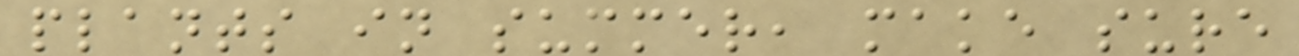plants in summer, make sure
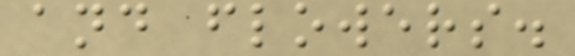and flowers.
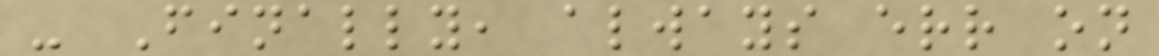- Finally, always err on
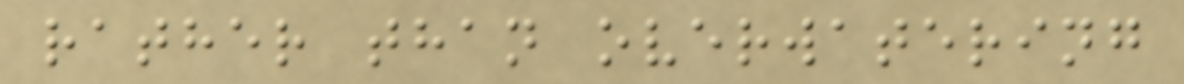rather than overwatering
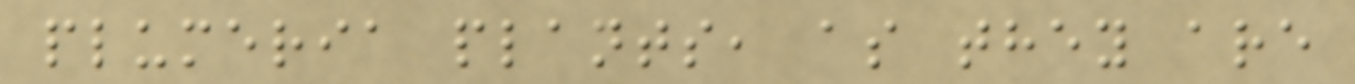plumeria plants, as they are
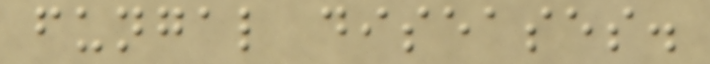fungal diseases.
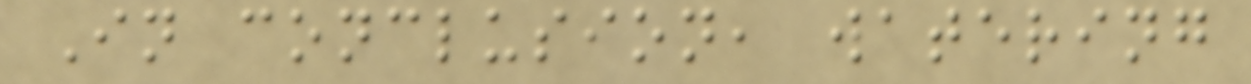In conclusion, watering
